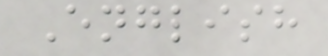English
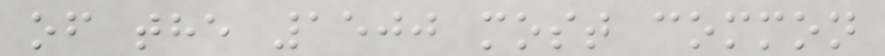of the 1500 most common
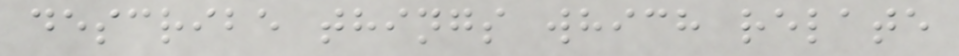describe things which relate
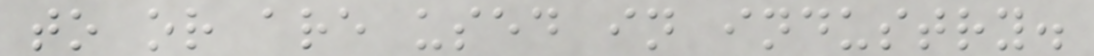to or are used in industry.
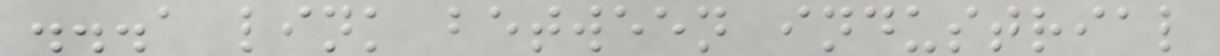...a link between industrial
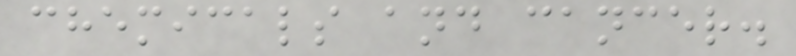chemicals and cancer.
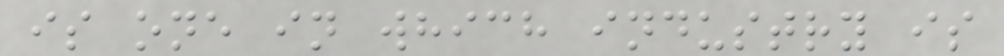is one in which industry is
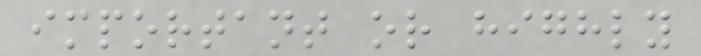important or highly
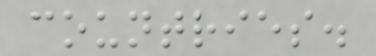countries.
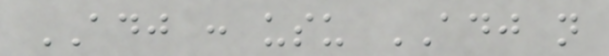ADJ : usu ADJ n
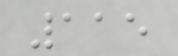115
